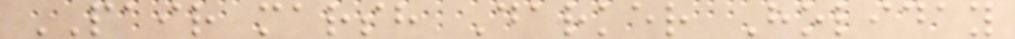PAIR marsh Darker Holiday
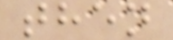then
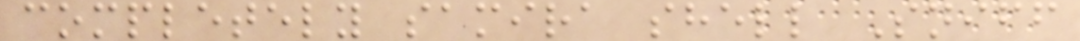completely samira shell Sniff
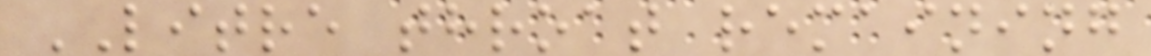LITRE throat remaining
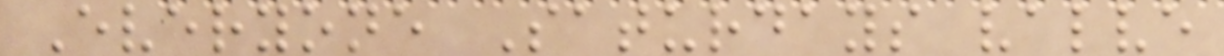Everyone Saturdays valve
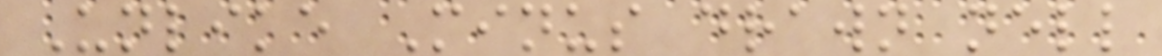Unlike Minus drawn nell
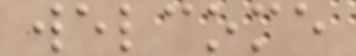welcome
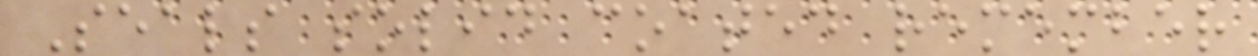Seals solid coated remember
